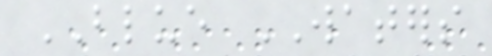BLUE WATERS
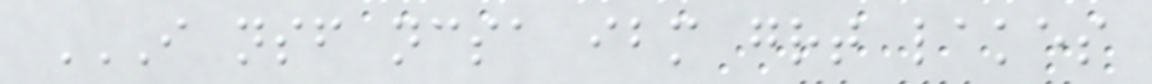I NSF NCSA IBM GREAT LAKES
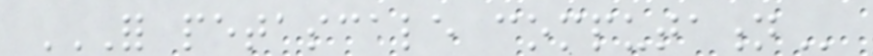FOR PETASCALE COMPUTATION
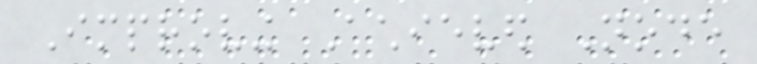Improving Achieved Node
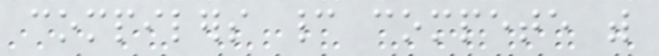compilers cannot compete with
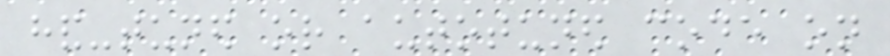hand-tuned or autotuned code on
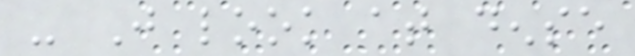- Just look at dense
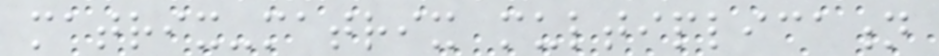matrix-matrix multiplication
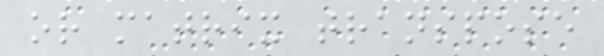or matrix transpose
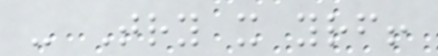- Try it yourself!
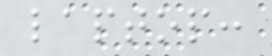laptop:
